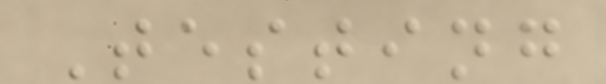Testing
